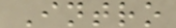Intro
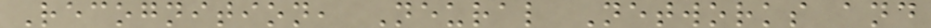Recognition, Neural Networks and
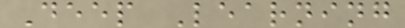Deep Learning
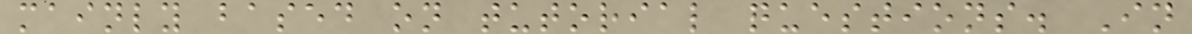mainly based on tutorial questions. In
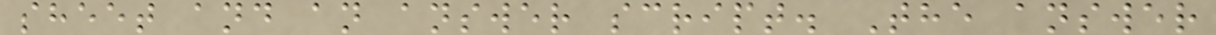sheet and an answer script. The answer
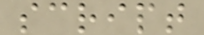script
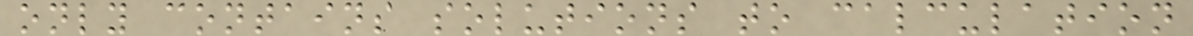only contains solutions to calculation
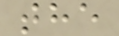the
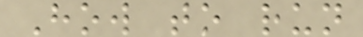How to run
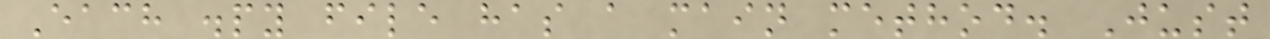Each .py file has a main method. Just
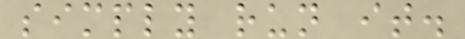simply run it.
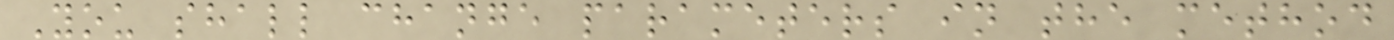You shall change parameters in the method
